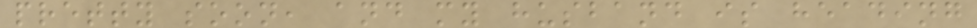pretty soon, and my husband is heading
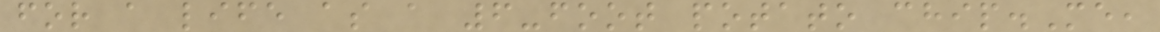for a life as a 6-foot potato chip.Me,
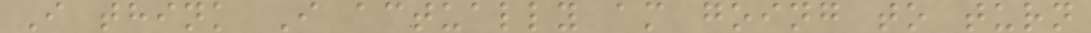I think I actually am going to turn
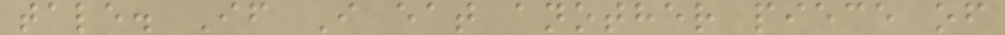tale. If I eat another piece of
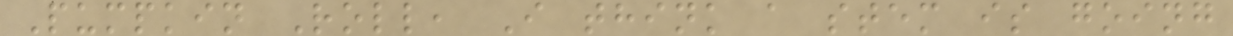Pumpkin Roll, I think a stem is going
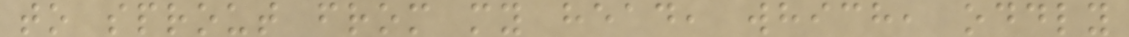to sprout from my head, which, oddly
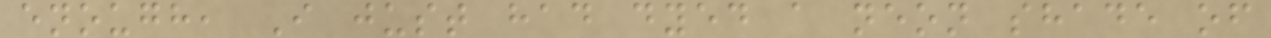enough, I just had dyed a neon shade of
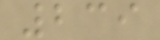239
